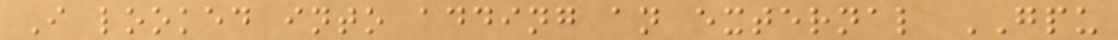I looked into adding an external GPU
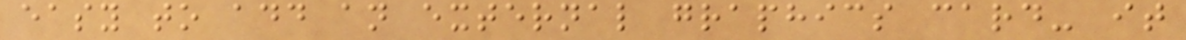easy to add an external graphics card- it
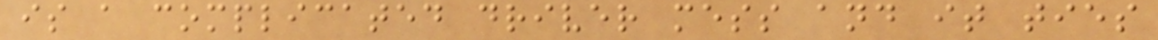is a complicated driver mess and it ties
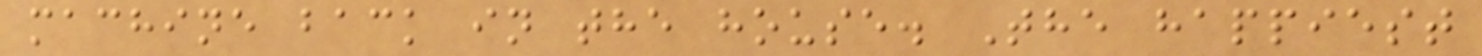machine back in the house. The happiest
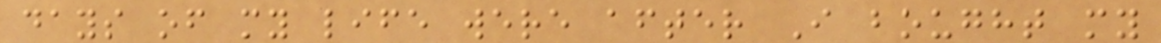days of my life were after I bought my
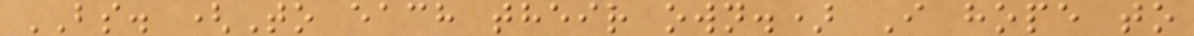BS. (To each their own.) I hope to
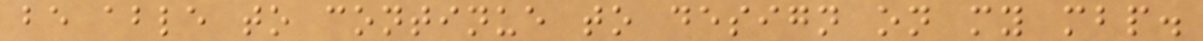be able to continue to design on my mbp.
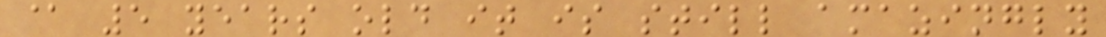@ 5 years old it is still amazingly
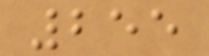255
